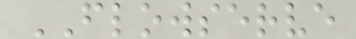FLOWSERVE
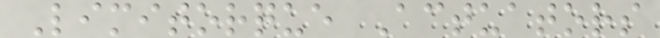Limitorque Actuators
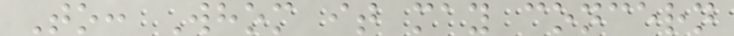To: Whom it may concern
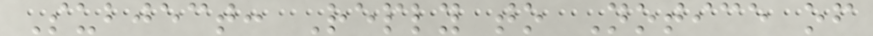Subject: Reply to Notice of
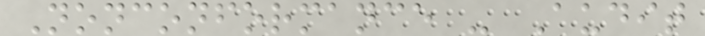Nonconformance - Audit
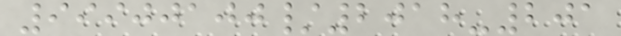99900100/2018-201
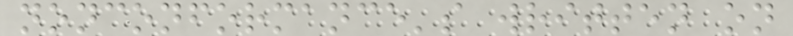nonconformance's written on
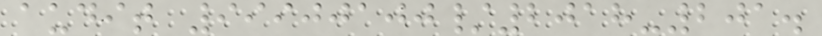audit 99900100/2018-201.
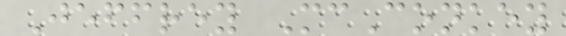Jeffrey McConkey
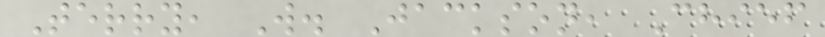Terry, W. Jackson, Chief
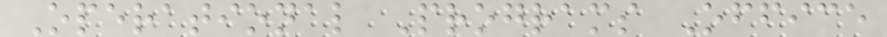Operational Programs Office
